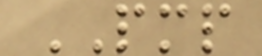PMP
